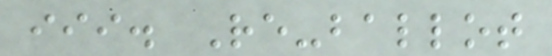iii. Re-ballot
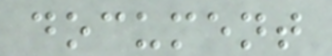document
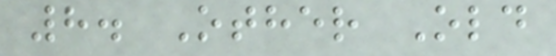8. Other Old
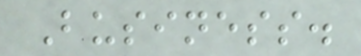Business.
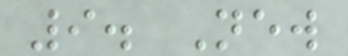9. New
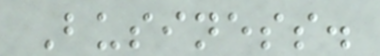Business.
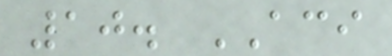10. ACI
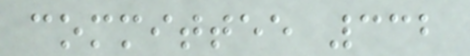committee 332
